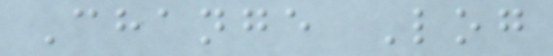Change Log
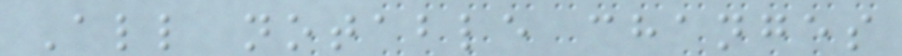All notable changes
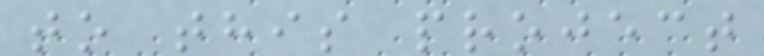to this project
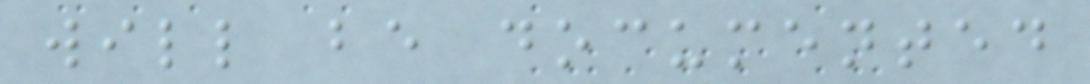will be documented
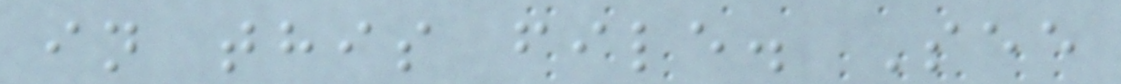in this file. See
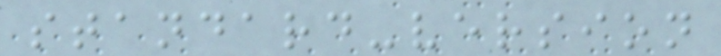standard-version
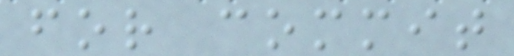for commit
